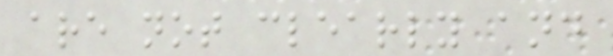are not clearly and
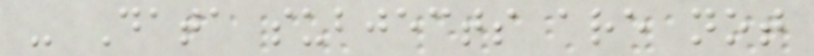- Data subjects are not
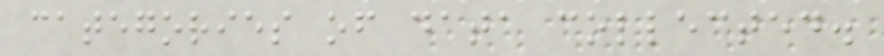categories of data collected.
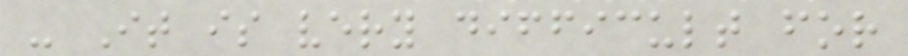- It is very difficult for
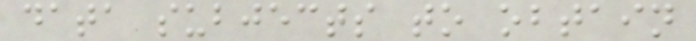data subjects to obtain
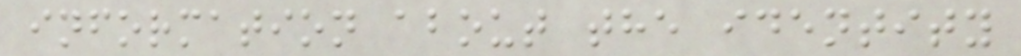information about the identity
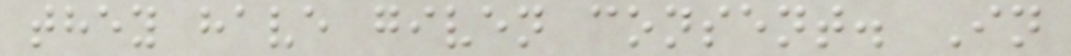they have given consent. In
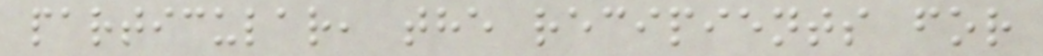particular, the recipients for
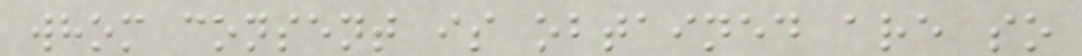whom consent is obtained are so
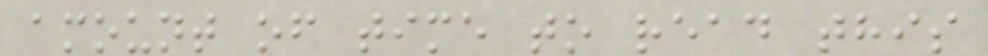amount of time to read this
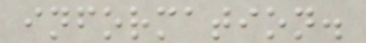information.
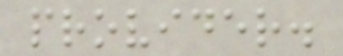provider.
